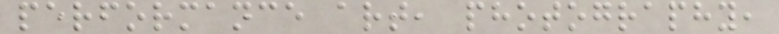performance art, photography,
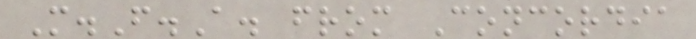M.F.A. from Concordia
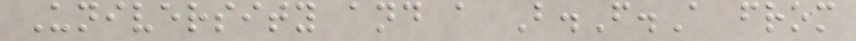University and a B.F.A from
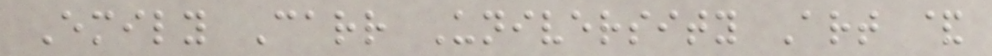Emily Carr University Art &
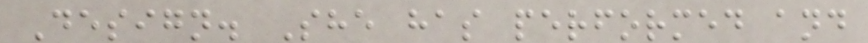Design. She has performed and
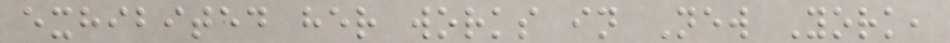exhibited her works in New York,
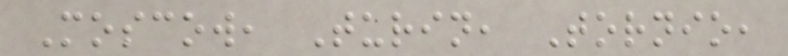Moscow, Turin, Tornio,
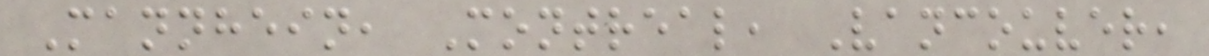Mannhein, Montreal, Vancouver,
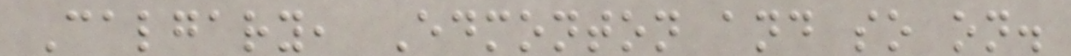Calgary, Edmonton and so on.
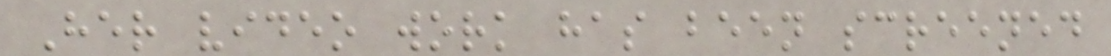Her video work has been screened
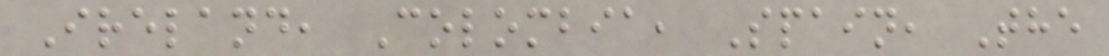Ireland, Colombia, Spain, The
